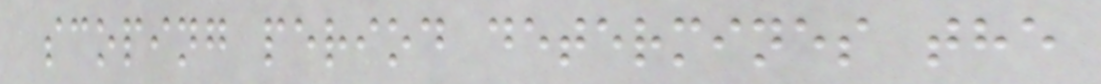scoping period determines the
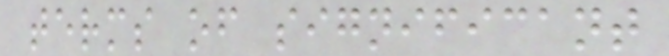terms of significant
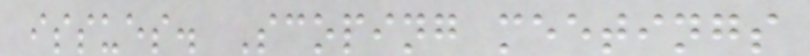issues. Scoping meetings
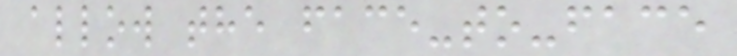allow the face-to-face
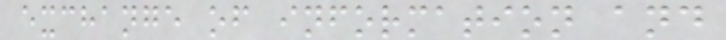exchange of information and
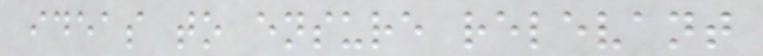ideas to ensure relevant
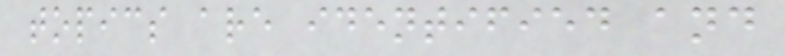topics are identified and
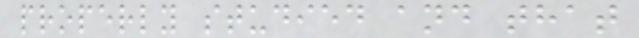properly studied and that
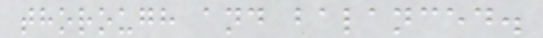thorough and balanced.
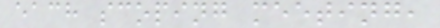each scoping meeting,
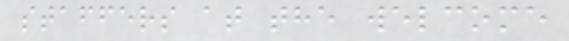staffers at the welcome
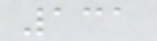131
